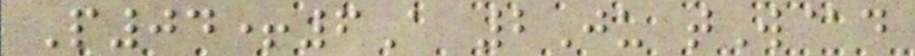P04+6A 2Ju tW@d
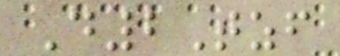D2Tzf
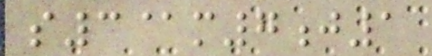s3@m7j1
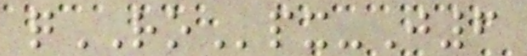qROpx-J6
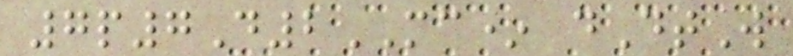7p7D2MC* dDtW
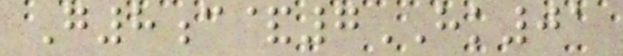G8c&7HK01
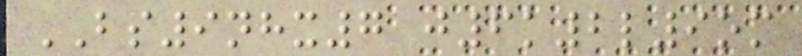BS9nhx7 j6k2l9om
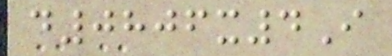d0806x4I
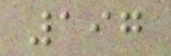197
